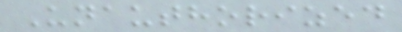Unauthorized
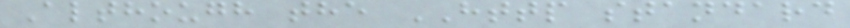Although the HTTP standard
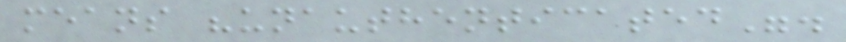means "unauthenticated".
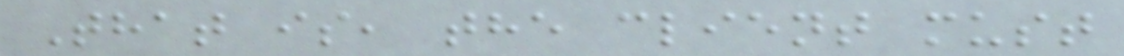That is, the client must
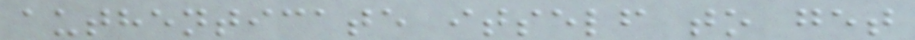authenticate itself to get
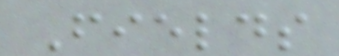Fields
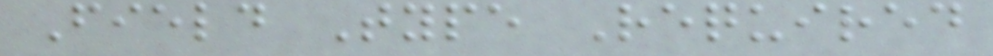Field Type Required
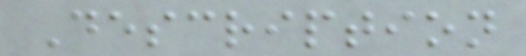Description
